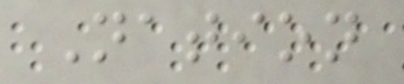Nation
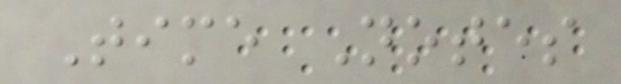Time Notes
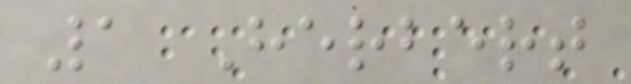1 Herbert
